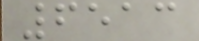6513
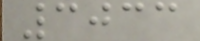3033
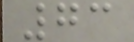73
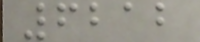6212
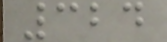324
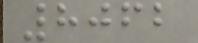8062
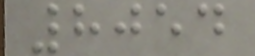8054
